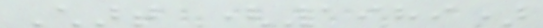Chart (1989)
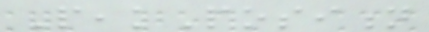PeakPosition
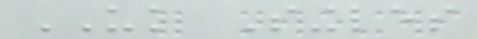UK Singles
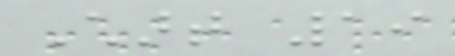Chart 19
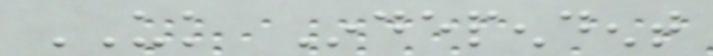UK Independent
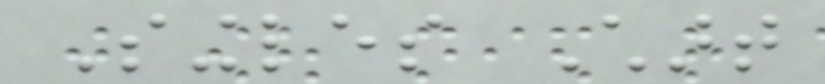Singles Chart
